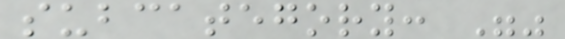subcategory: ""
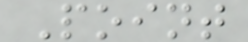Point
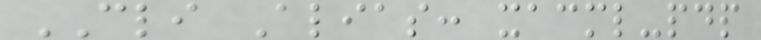CLI Alias: xacml-pdp
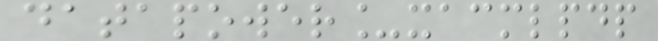datapower_xacmlpdp
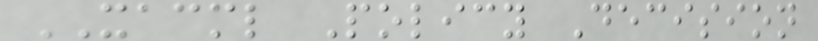XACML Policy Decision
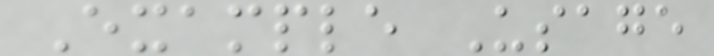Example Usage
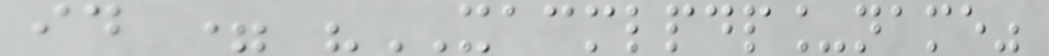id = "XACMLPDP_name"
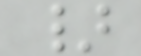}
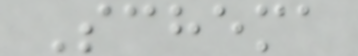Schema
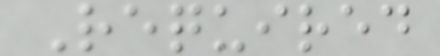Required
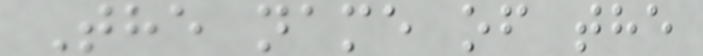The name of the
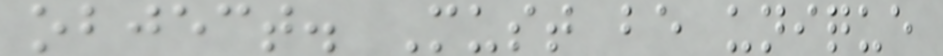object. Must be unique
